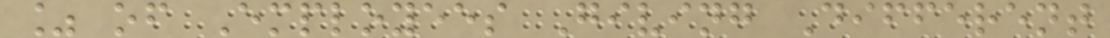% of Employees Giving Different
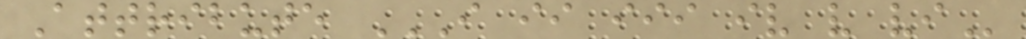Attribute I II III IV V VI
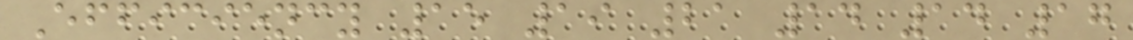Efficiency 15 19 21 14 14 17
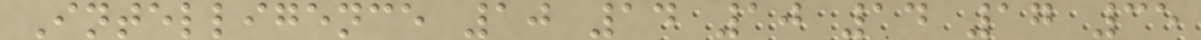Intelligence 10 14 10 14 17 35
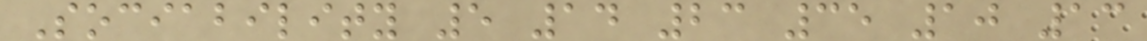Sociability 5 14 23 35 10 13
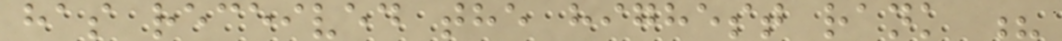has received the highest rank ?
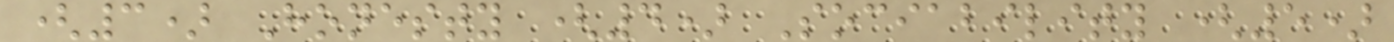(3) Honesty (4) Sociability (5)
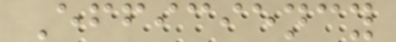Efficiency
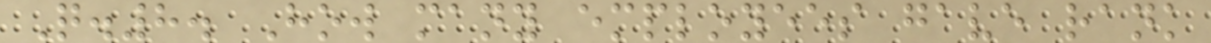Q.8. How many employees gave rank
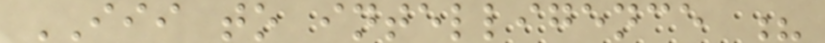III to intelligence ?
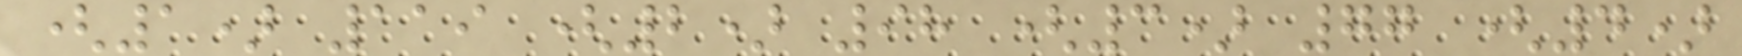(1) 119 (2) 98 (3) 77 (4)
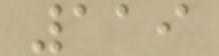119
